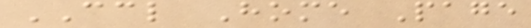CCL Home Page
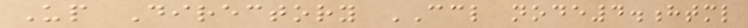Up Directory CCL node4.html
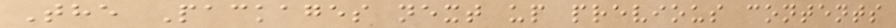The Packages next up previous contents
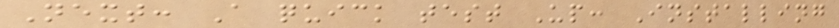Next: A quick test Up: Installing
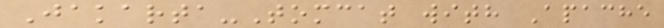Jakarta-Tomcat with Apache
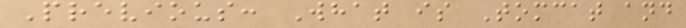Previous: What is Tomcat and
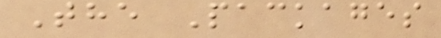The Packages
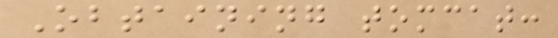Obtaining tomcat:
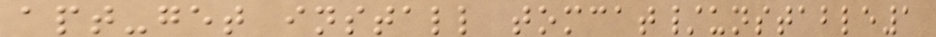apt-get install tomcat/unstable1
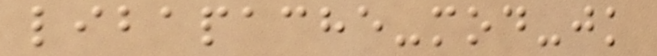libapache-mod-jk
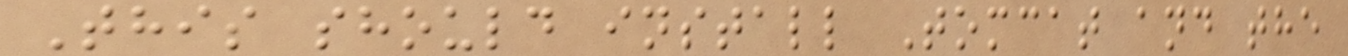This should install Tomcat and the
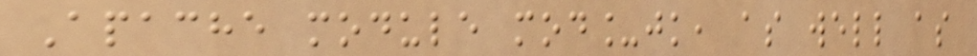Apache module mod_jk, as well as
